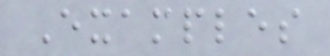Examples
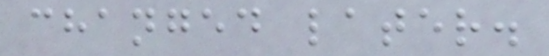changed later.
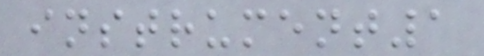instrument1
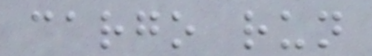cargo run
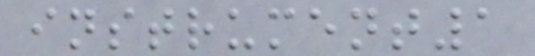instrument1
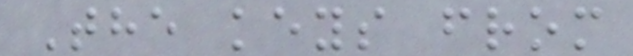The keys from
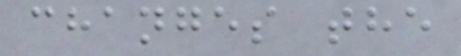changes the
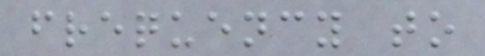frequency to
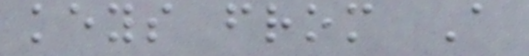keys from A
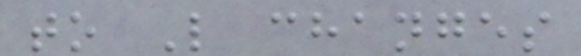to L changes
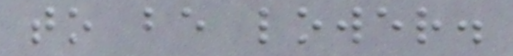to be lower.
